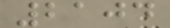2104
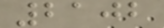2102
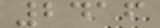2416
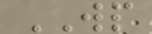WP
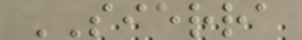SIERRA
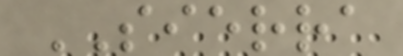SIERRA
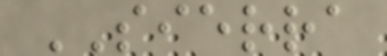SIERRA
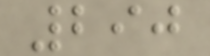290
